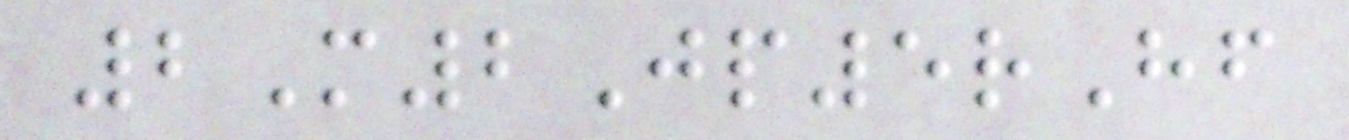2M2Jp5rHf
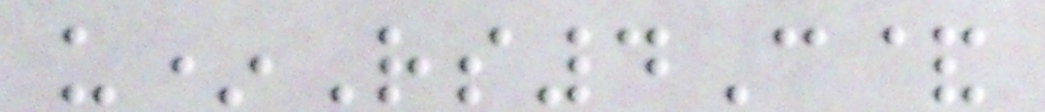u*Rs4C&
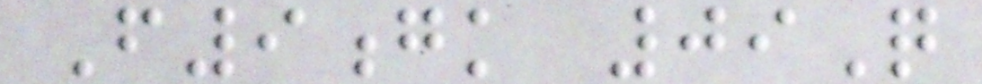F9gk 09Q
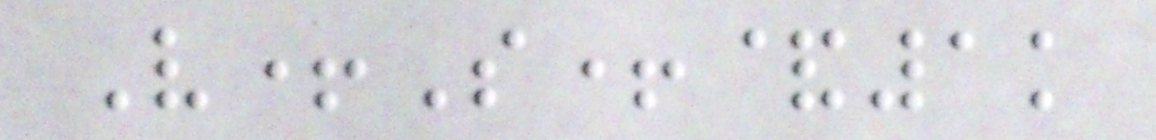V+S+&1k
